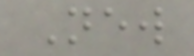New
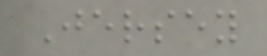Jersey
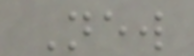New
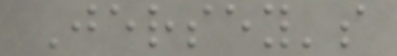Jersey's
